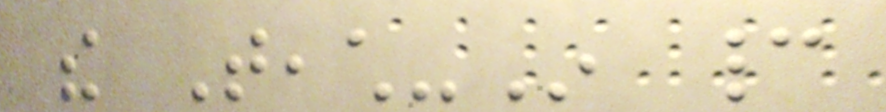the Teach-In cannot
